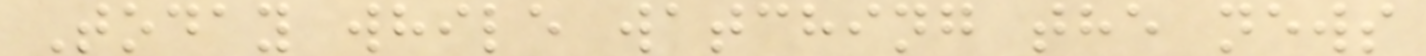Today while watching the news
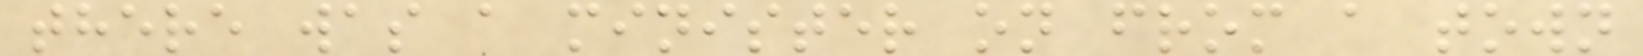there was a minister on from a town
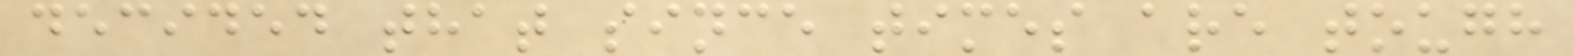decided that since times are tough
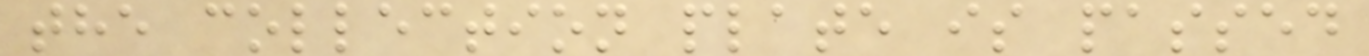the collection plate is passed
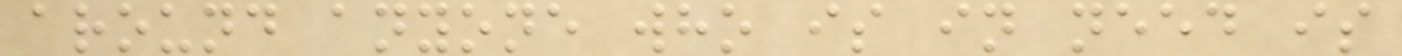around anyone who is in need is
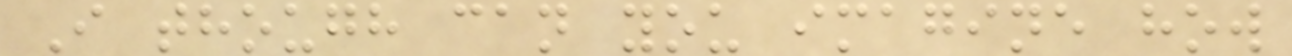I though can you imagine how
